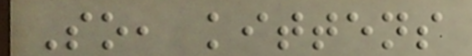So, kittens
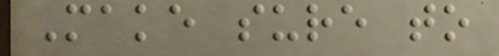Make sure to
